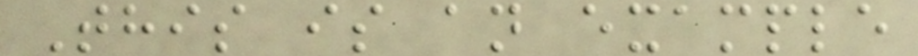This is an example
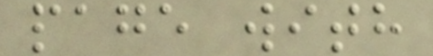page with
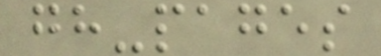gh-pages
